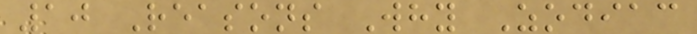10 Reasons Why Zodiac
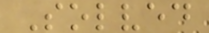Solved
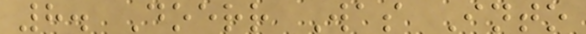8. Doerr Was Into
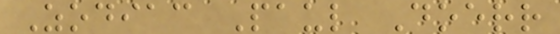Zodiac Paul Doerr
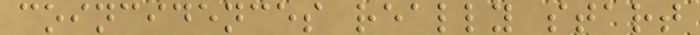coincidences really start
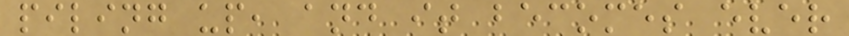piling up, and it becomes ever
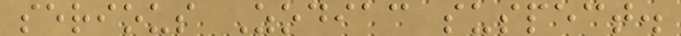serious Zodiac suspect.
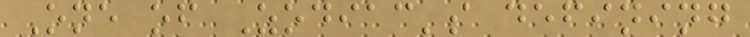One of Zodiac's defining
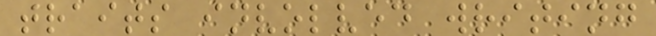traits involved writing
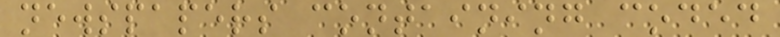newspapers containing coded
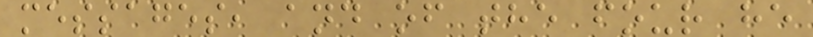messages, and of the four he
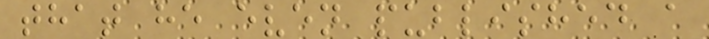that he even published a
